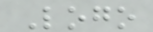Logo
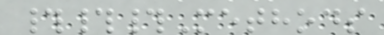###Methods
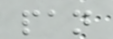pan
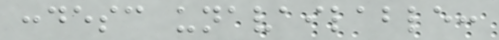:desc unavailable:
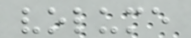volume
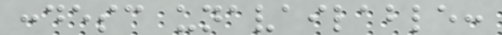:desc unavailable:
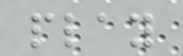play
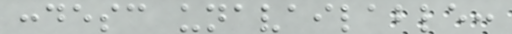:desc unavailable:
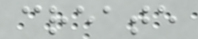create
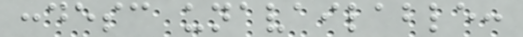:desc unavailable:
